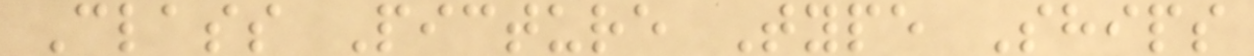Class Picture Type Ships
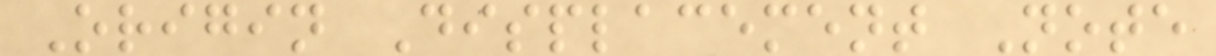Origin Displacement Note
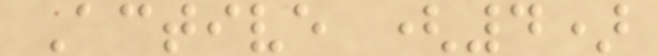Active (4)
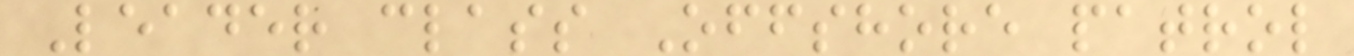Leader class Offshore patrol
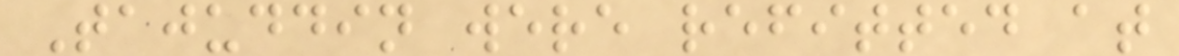Tajuddin were refitted at
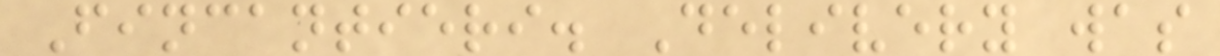Fincantieri. Delivery was
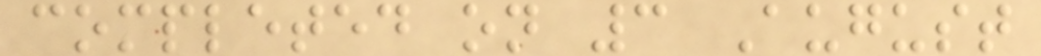completed on 3 August
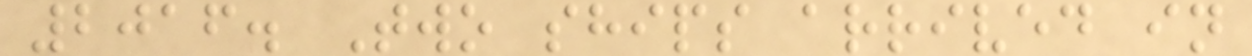2016. Two ships arrived in
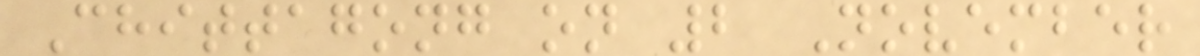Chittagong on 2 November
